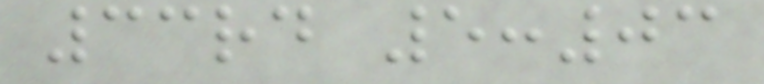33rd 5:03
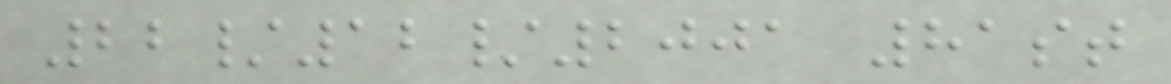22/12/2001 81st
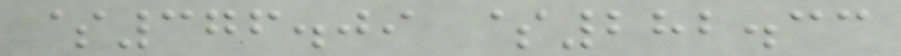$376.09 $282.33
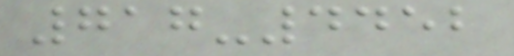717-4452
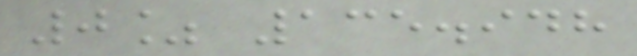0% 135.948
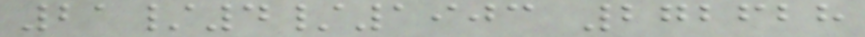21/4/1903 272628
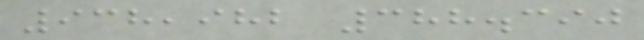938,982 388.390
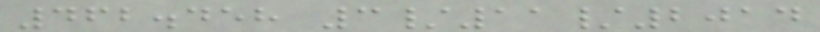462.458 3/11/2014
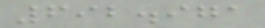692.971
